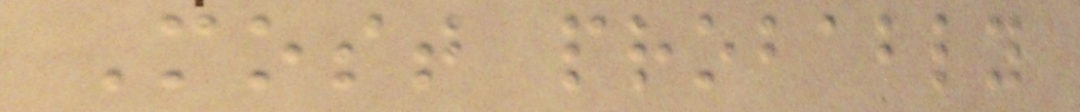Most probably
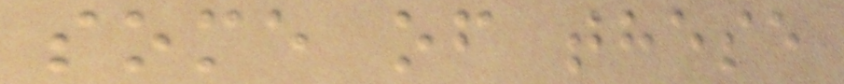some of these
